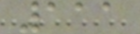111
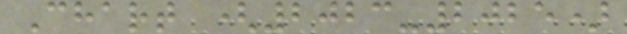Chart (2023-2025)
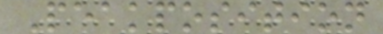Peakposition
